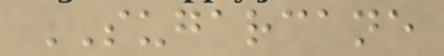SUGARCANE
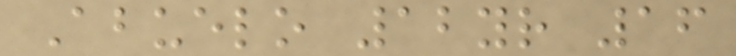Abuelo 12yr 16
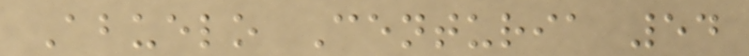Abuelo Centuria 54
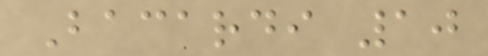Bacardi 10
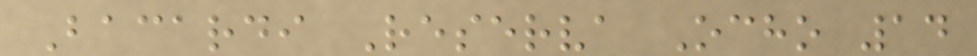Bacardi Reserva Ocho 14
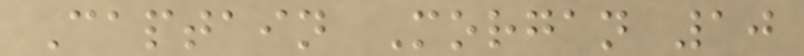Captain Morgan 10
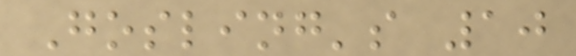Gosling's 10
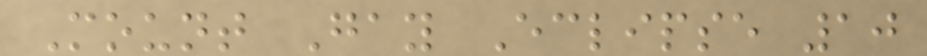Mount Gay Eclipse 10
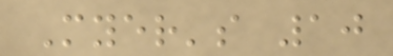Myer's 10
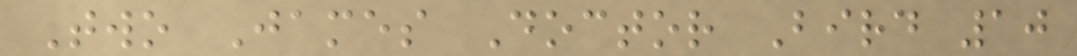Two James Doctor Bird 10
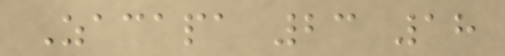Zacapa 23 18
